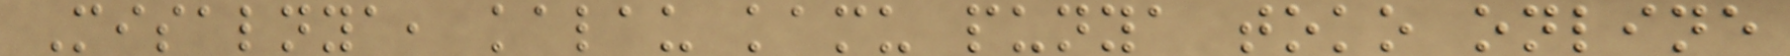Misalnya, kalau kamu punya toko online
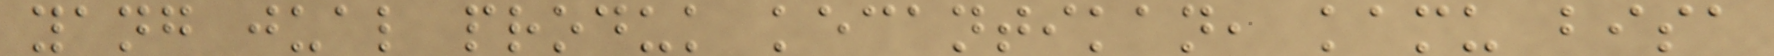yang jual produk kecantikan, kamu bisa
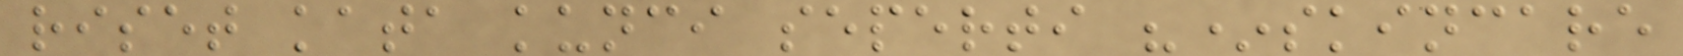riset kata kunci seperti "*skincare
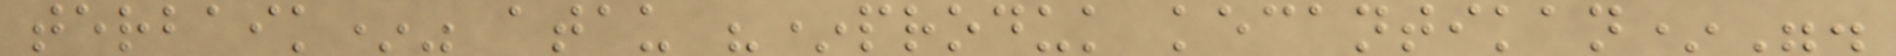terbaik*" atau "*produk kecantikan*".
